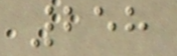258
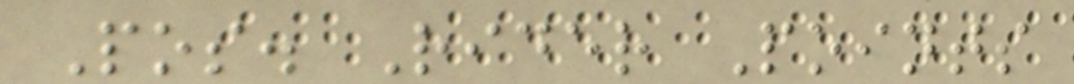Pos. Rider Points
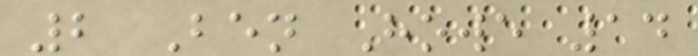2 Ben Howe 14
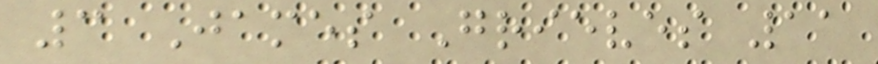3 James Grieves 11
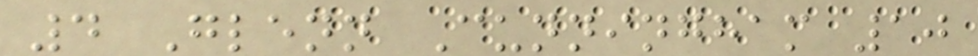4 Glenn Cunningham 10
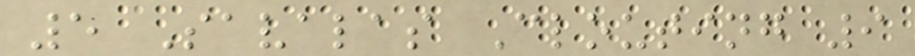5 Savalas Clouting 9
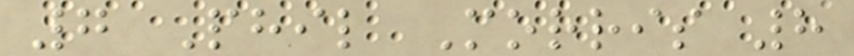7 Phil Morris 8
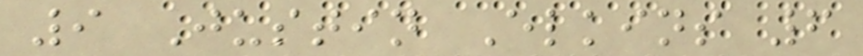9 Justin Elkins 6
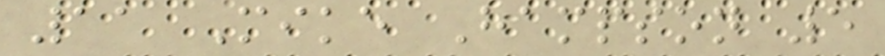11 Mike Hampson 5
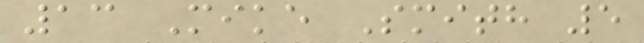13 Mike Smith 5
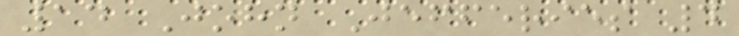14 John Jefferies 4
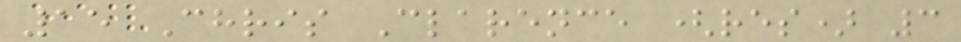15 Chris Clarence (res) 3
